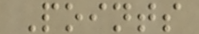Points
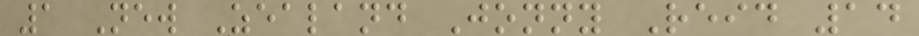1 New Zealand Jonny Reid 14
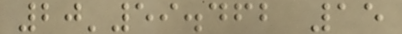20'59.462 15
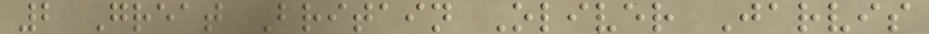2 Great Britain Oliver Jarvis
